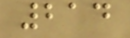214
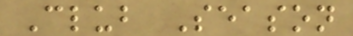Club Season
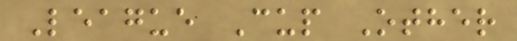League Cup Other
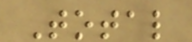Total
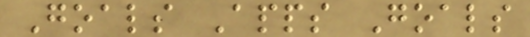Goals Apps Goals
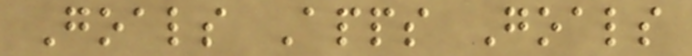Goals Apps Goals
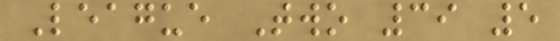League Two 39 5
